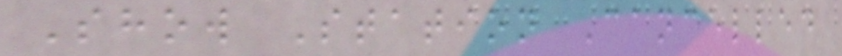Show Station Cancelled
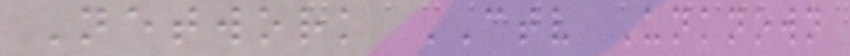Network CTV Unknown
